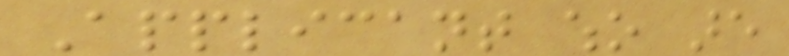Applicant who are
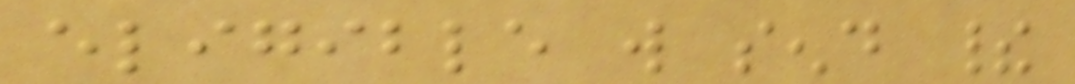eligible will send their
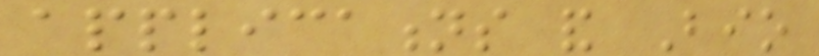applications and Bio
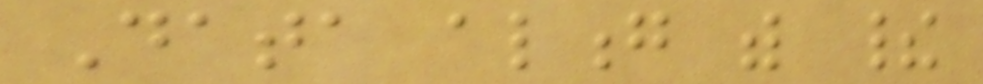Data along with their
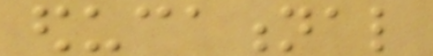educational
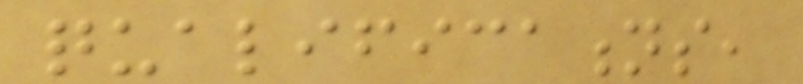qualifications,
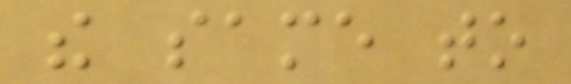the same to
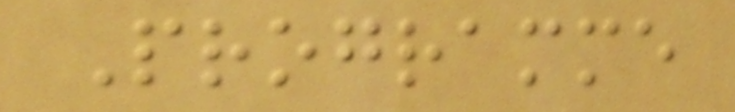Programme
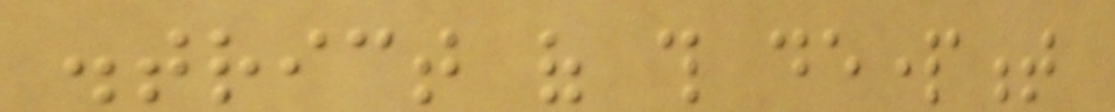district of this department
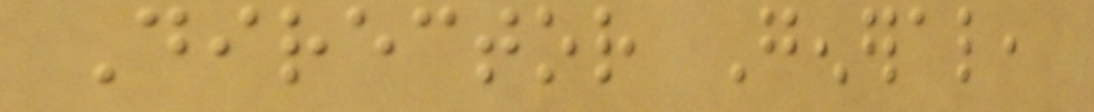Director General,
